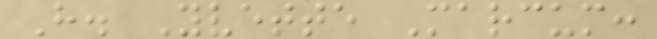H. Yvette Marcum:
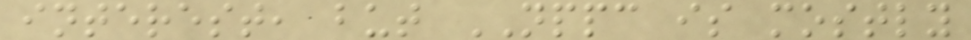interest, but NPPC is mostly
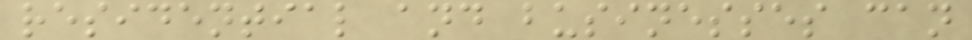residential and businesses can
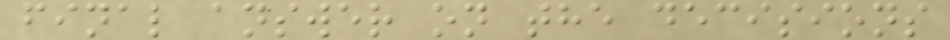final answer on the decisions
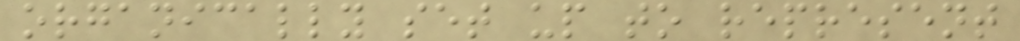organically set up to represent
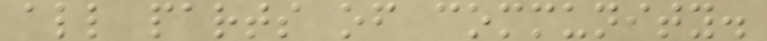all parts of community.
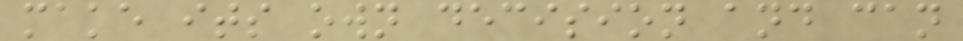make its own decision and can
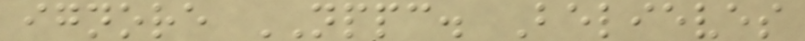ignore NPPC. Believes
